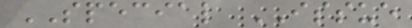SPECIAL ISSUE
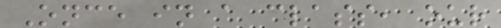Once in a class, our
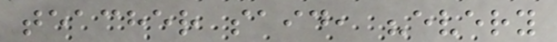teacher said, "every
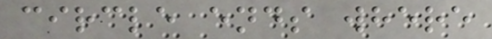circle ends where
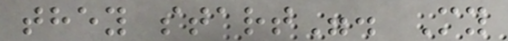they start". My
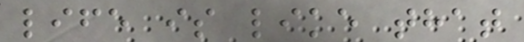life is like that
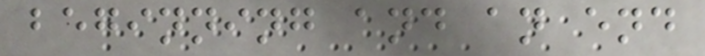beginning and an end
